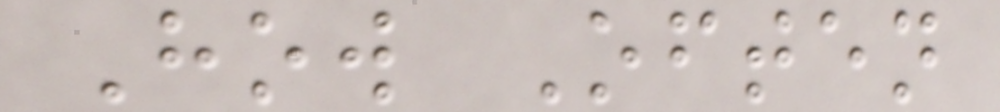How Often
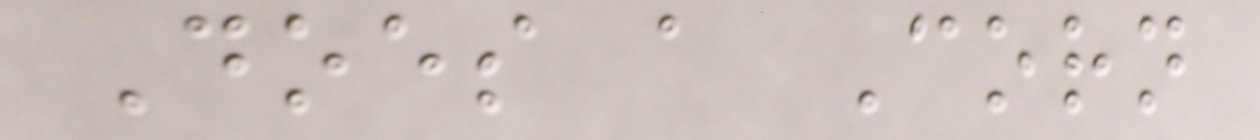Does a Corn
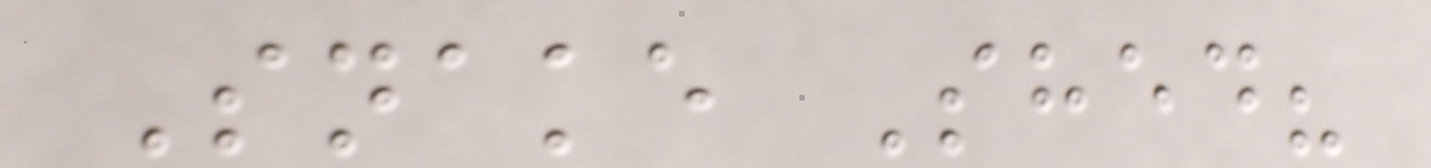Snake Shed?
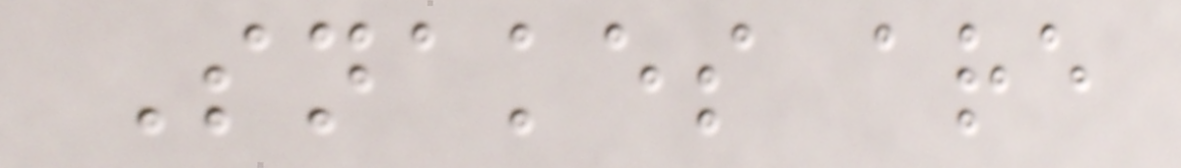Snakes are
